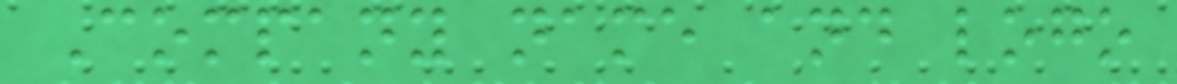Company name and logo
